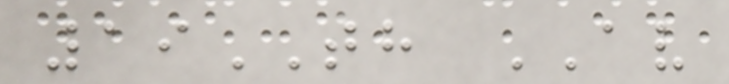19TH AV
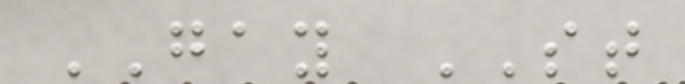GAY ST
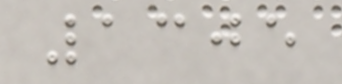1305
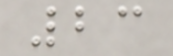23
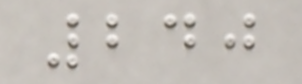240
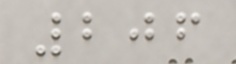206
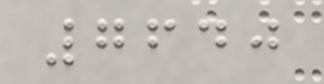7640
